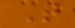T
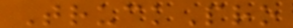TruckPro
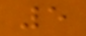5
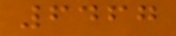6467
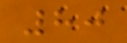80
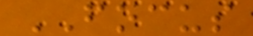FOCUS
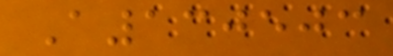A130503
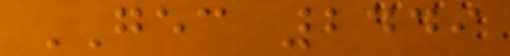GEC 2449
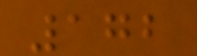172
